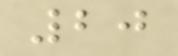20
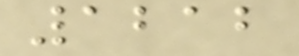1212
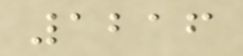1216
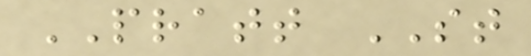PRATT ST
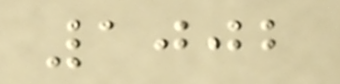1002
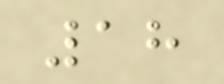18
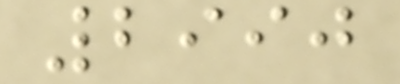2990
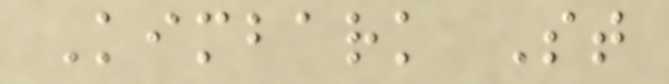Kimbark St
